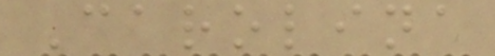Carolina
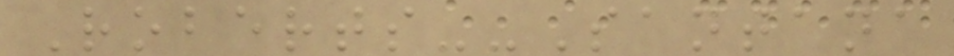Roberts--Santana
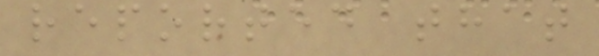reported that
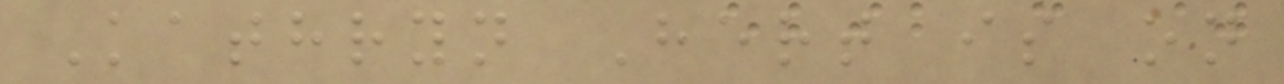Kathryn Hert is on
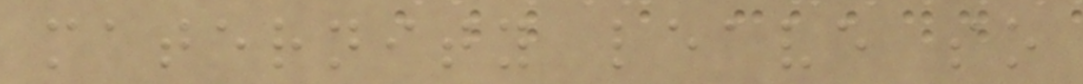maternity leave so
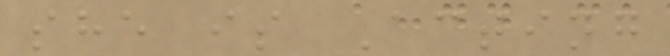she is Acting
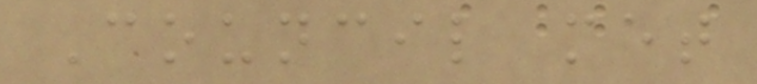Council met
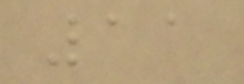11
